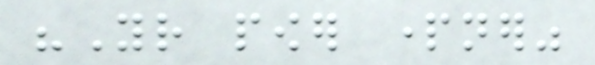"Your power partner"
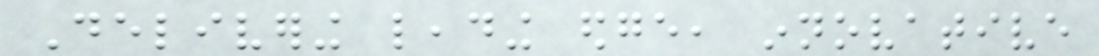Delivering leading edge, innovative
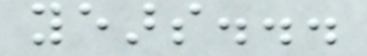years...
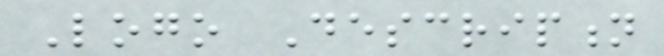Logo Description
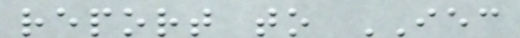report to IEC
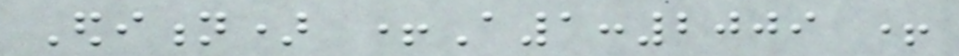Edition) +A1:2009 +
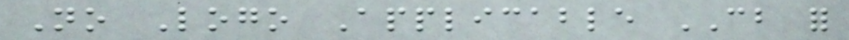No Logo Applicable CB for
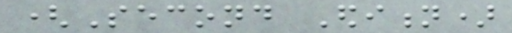(Second Edition)
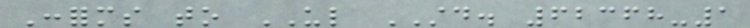Conforms to UL STD. 62368-1
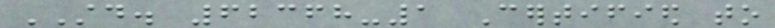STD. 62368-1 Certified to
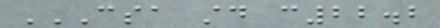CSA STD C22.2
